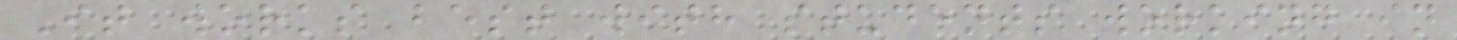It works best with students working in
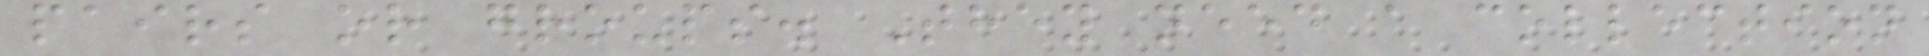pairs or groups. They need a collection
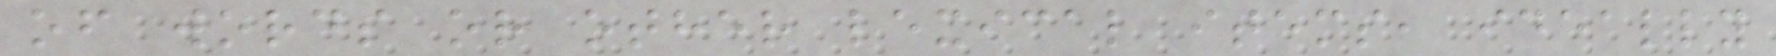of words or other lexical items, ideally
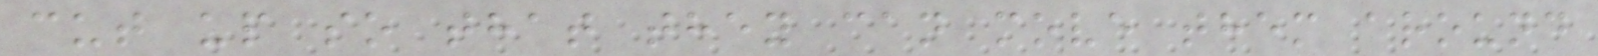cut up so that they can move them around
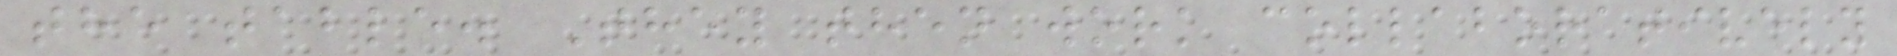the table. They then work collaboratively
